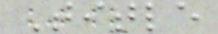Title
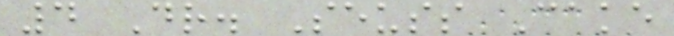4 Dr. Seuss Cake
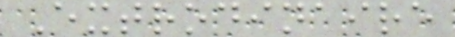Extrodinaire
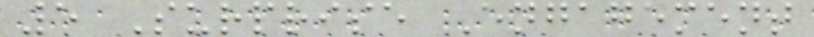5 Surprise Engagement
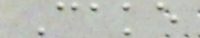Cake
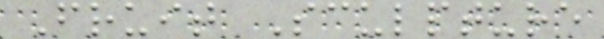Fruit Sculpture
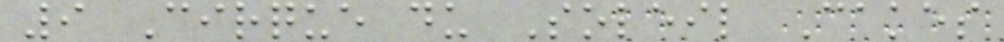9 Cirque du Soleil Cakes
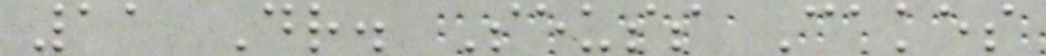11 Dr. Seuss Cakes
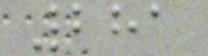281
